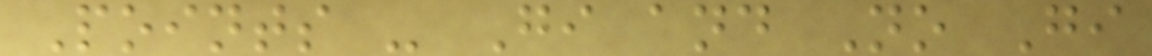Points - Gi and No Gi
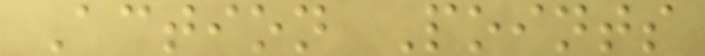Action Points
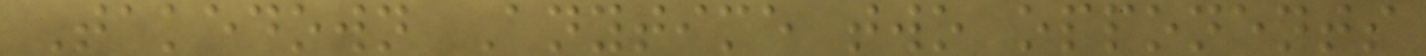Takedown Anytime two opponents
